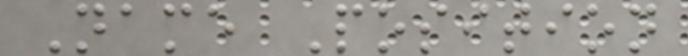Name Position
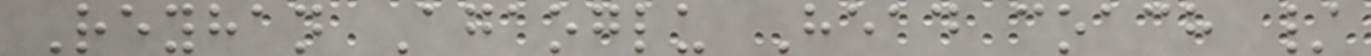Reyhan Agaoglu Head coach /
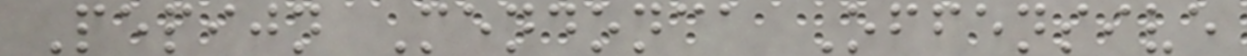Pepijn Mendonca Offensive
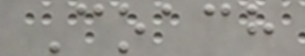Coach
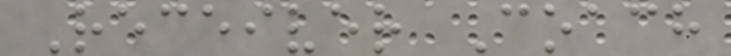Receiver Coach
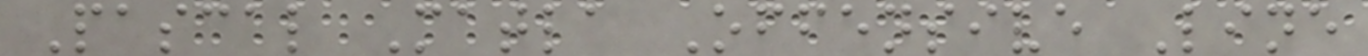Pascal Matla Offensive Line
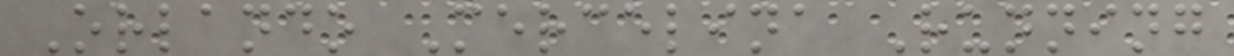Orlando Mercelina Running
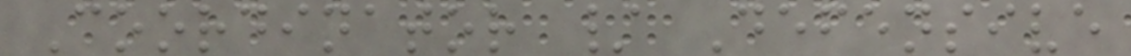Coordinator / Defensive
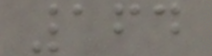164
